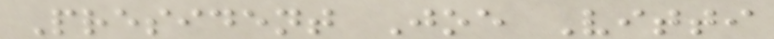President Joe Vitti
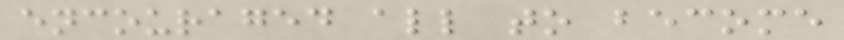encouraged all to become
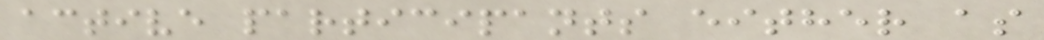active participants either as
